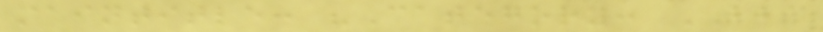maintitle: "Category: BBC
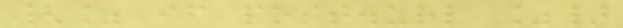{% if post.url %}
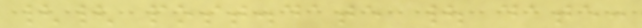{{ post.date | date:
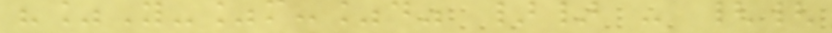"%Y-%m-%d" }} - {{
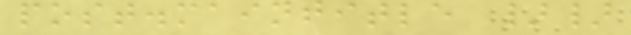post.maintitle }}
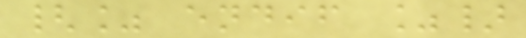{% endif %}
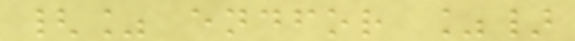{% endfor %}
